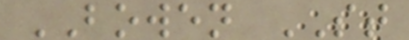BOWEN ST
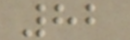82
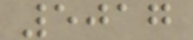5017
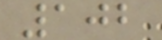102
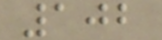102
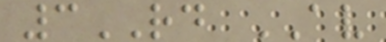3RD AV
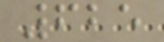625
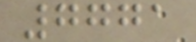7771
